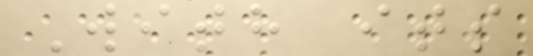With its
